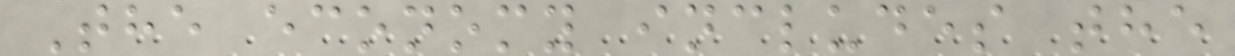The economy includes the
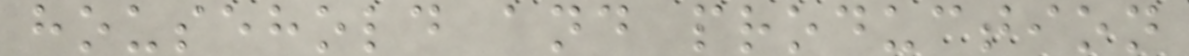household and production
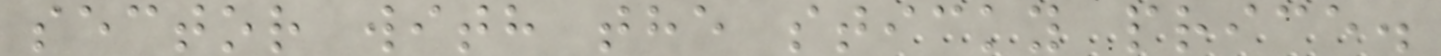sector with the sticky price.
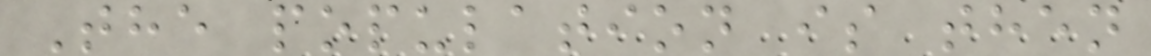The population is then
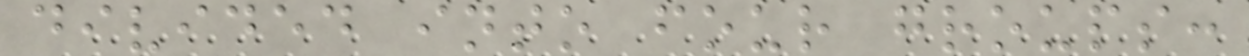divided into four groups:
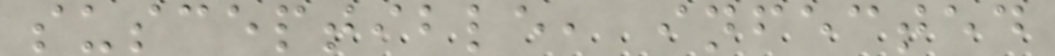susceptible, infected
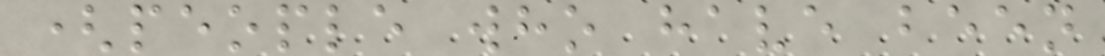(people who have been
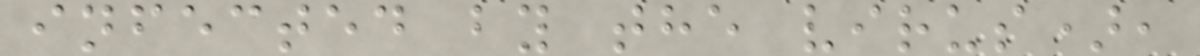infected by the virus),
